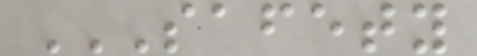SAFETY
